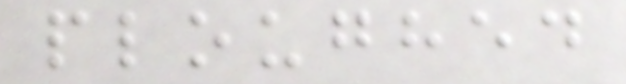ploughed
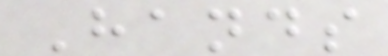Hands
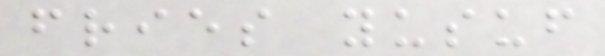fries yusuf
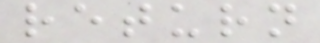return
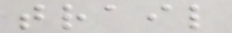trail
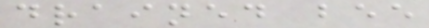drained bee
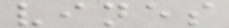vines
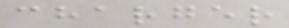charger
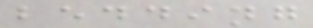bedding
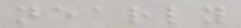nearly
